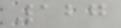127
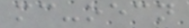mc-oecn
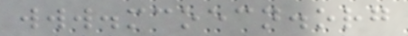www.mcoecn.org
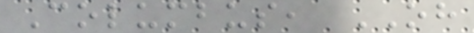Columbus, OH
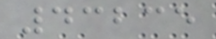43235
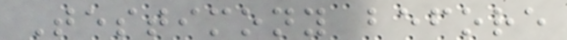Testimony before
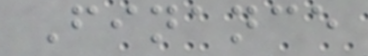Finance
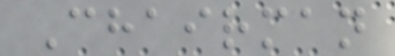Chairman
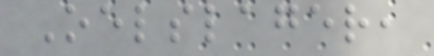Oelslager,
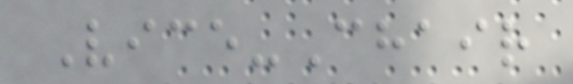Vice-Chair
